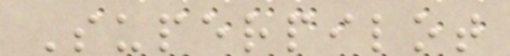Superpilot
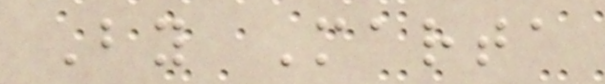By Marta
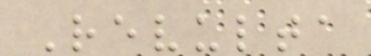Revulta
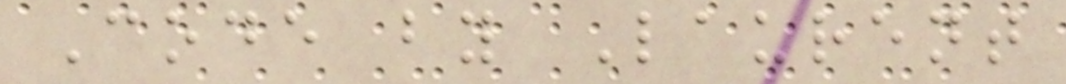Code by Laurent
